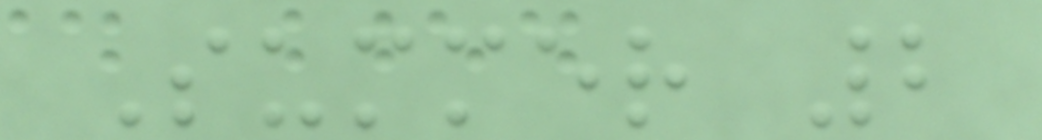Summer 2
